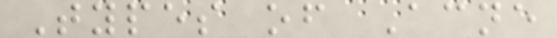Types of Acne
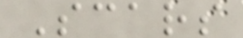Scars
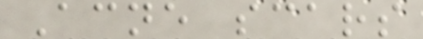Acne scars
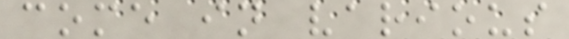come in various
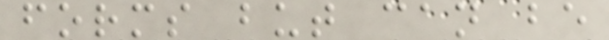forms but can be
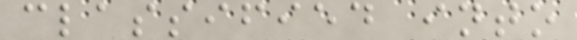classified into
